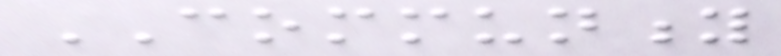COMMUNITY
